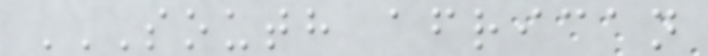SOUTH AFRICAN
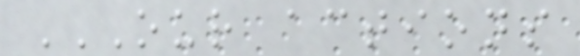OUR ACTIONS
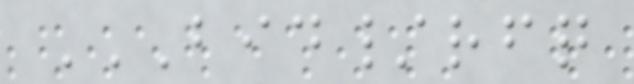BID/RFQ
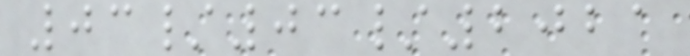03/03/2021
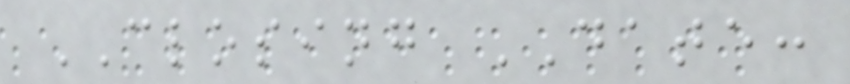CLOSING DATE:
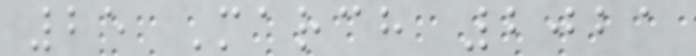25 March 2021
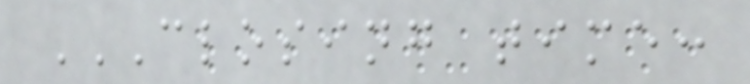CLOSING TIME:
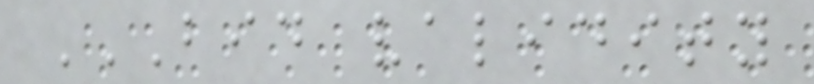BID VALIDITY
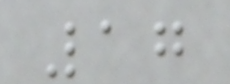17
